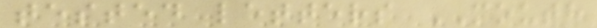tested letters MOUTH
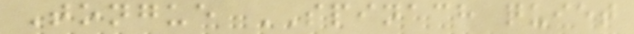Tongue SPINACH quiet
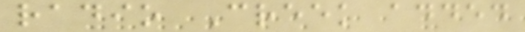radio Creek added
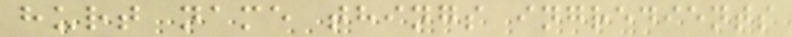hurt name things ingredients
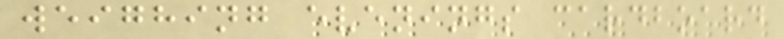weighing evenings cardboard
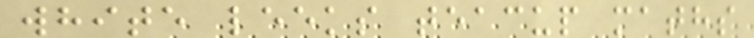white leeks teacup maths
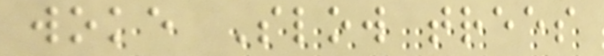woke Slow trees
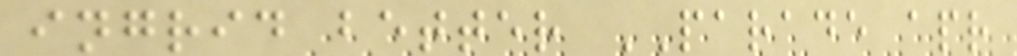ingrid better PARADE apr
